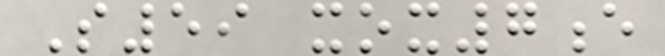S59 xox7e
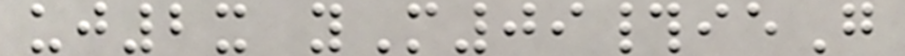uj2x yM09#ieG
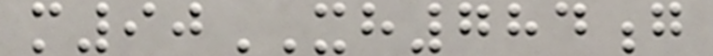m90XH784g
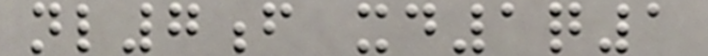nl7f xd1q1
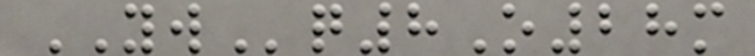YWq8O28m
